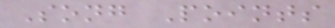Song Points
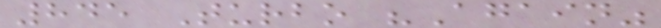845 Turbo "Again"
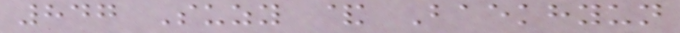847 Suzy & Baekhyun
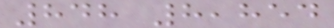848 8,854
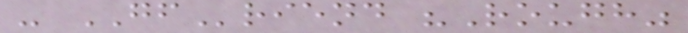- GFriend "Rough"
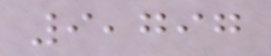9,797
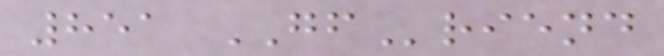851 GFriend
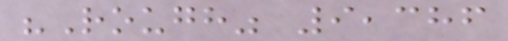"Rough" 9,386
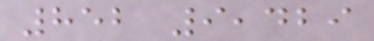852 9,429
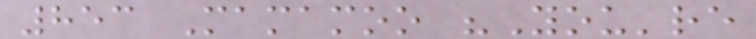853 Mamamoo "You're
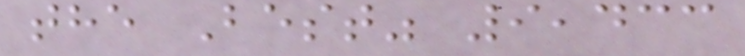the Best" 9,433
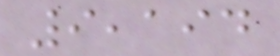9,194
